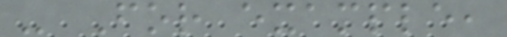- For example,
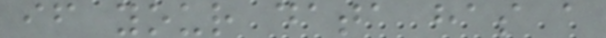if your data has a
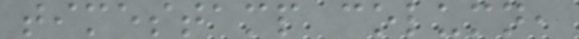timestamp column,
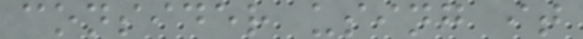consider using it
